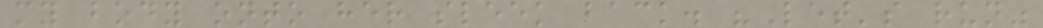my body onto her sleek back. "Let's run"
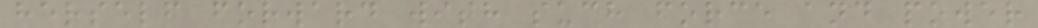herself forward with such force and power
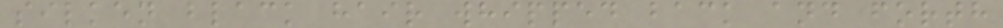silken black hair whipped back and forth
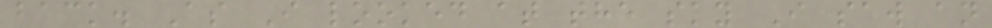back. As I looked at the sky I saw an
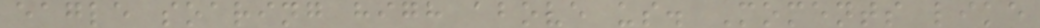eagle soaring high above us. Moments like
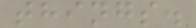things.
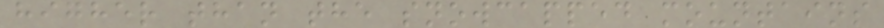higher than the snowcapped mountains
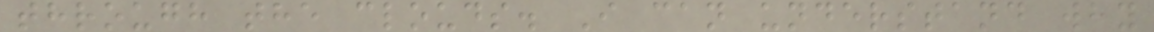through the clouds. I can understand why
